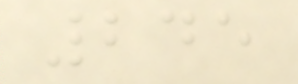245
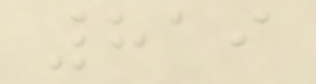819
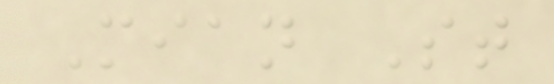Mian St
